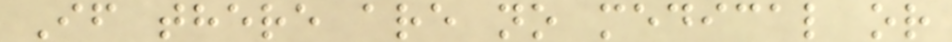If there are no medical or
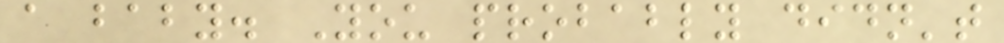a baby. You probably didn't
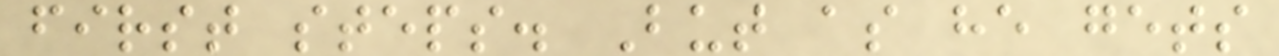first steps. But as he gets
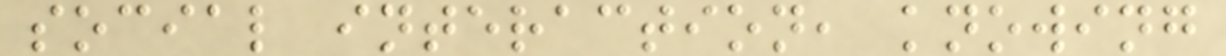social interaction, knowing
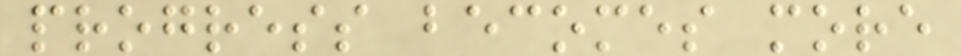progress becomes more
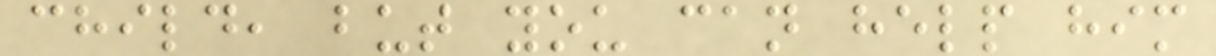child, but you can help him
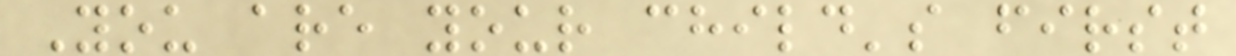You are your child's first
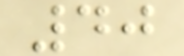40
